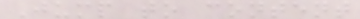Jump to content
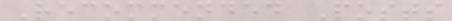Recommended Posts
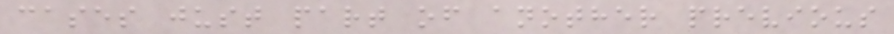cases just part of another previous
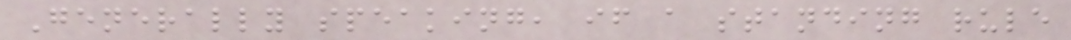Generally speaking, if a standing rule
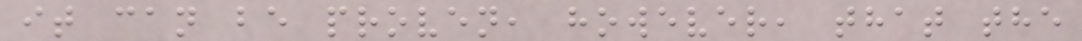it can be proven, however, that the
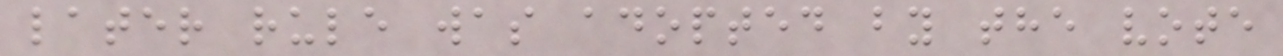later rule was adopted by the vote
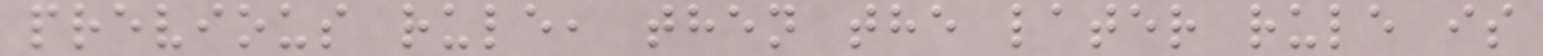previous rule, then the later rule is
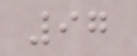97
